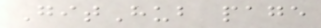GitHub page
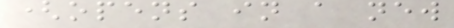(opens in a new
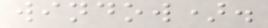window).
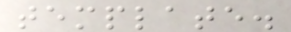template.
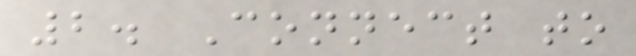2. Connect to
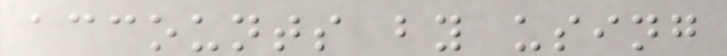accounts by using
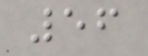56
